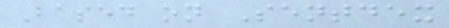Based on Sentdex
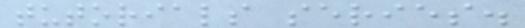tutorials series.
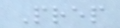Prep
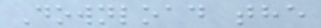Download the
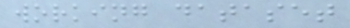working dataset
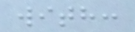with:
